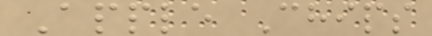Apple Chips
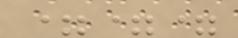===
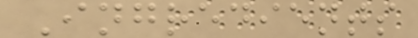Ingredients
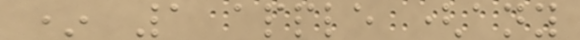* 1 apple (any
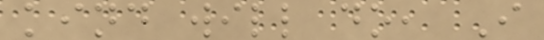kind will do, I
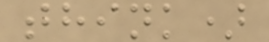think)
